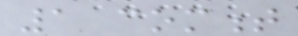1 comment
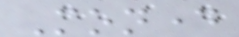Monday
